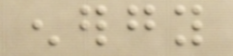energy
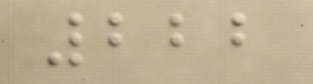222
